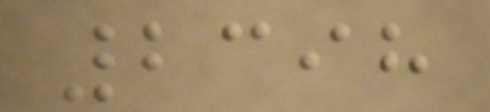2398
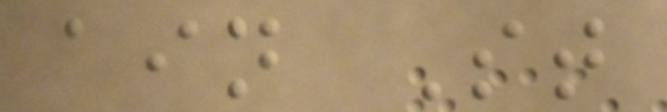ain St
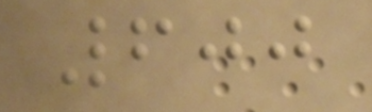600
